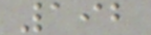192
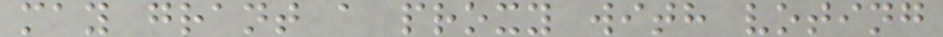may grant a proxy with voting
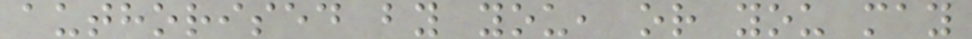authorised by you, or you may
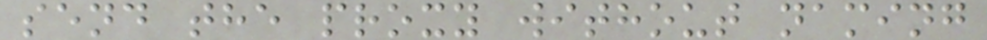send the proxy without naming
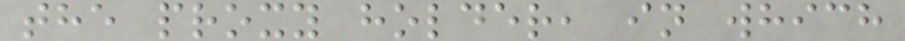the proxy holder, in which
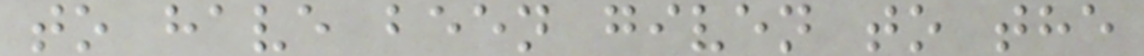to have been given to the
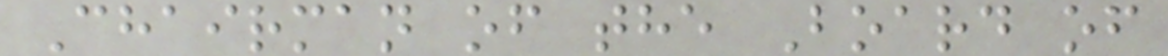Chairman of the Board of
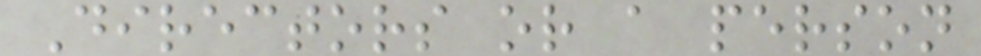Directors or a person
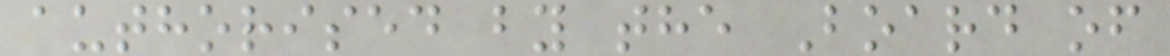authorised by the Board of
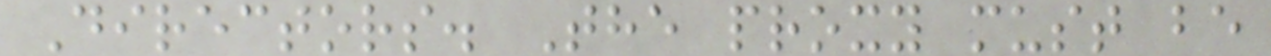Directors. The proxy must be
